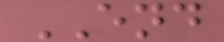END
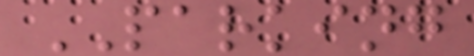PARKING
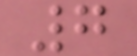7
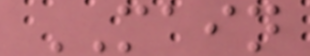MAIN
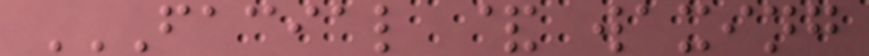FACIAL & WAXING
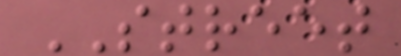STREET
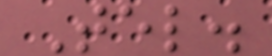Tel.
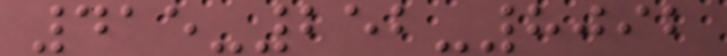415-252-8092
